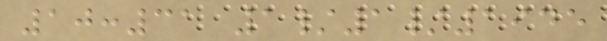10:31 1/1/1945
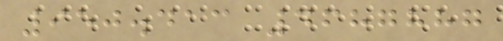950.413 4687887
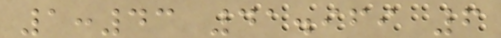1:43 41.969 6
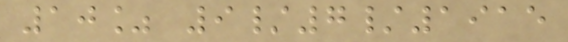10% 9/7/1915
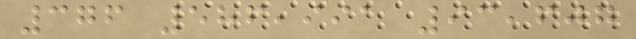376 586,991 93,607
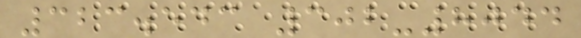323.543 302-8044
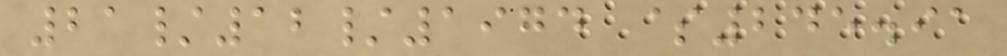21/12/1974 $245.91
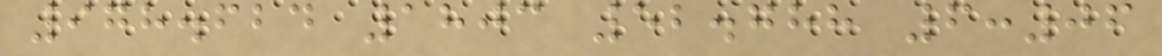978.624 1803 52.788 6:06
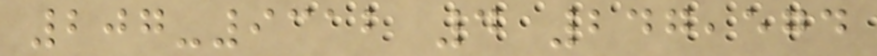207-9312 4 247,574
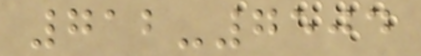712-7504
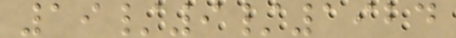19/9/1924
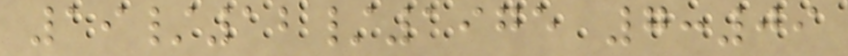19/12/1975 7:09
